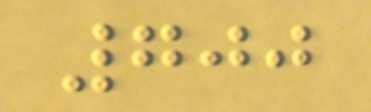700
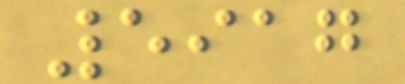5917
